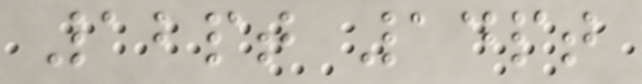12pt 14pt
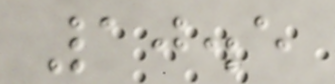10.5
